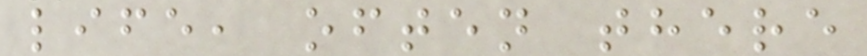life, often there
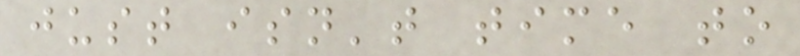just isn't time to
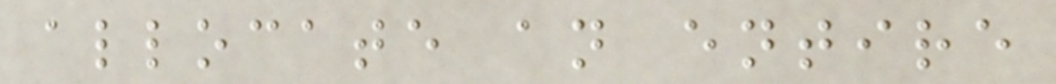allocate an entire
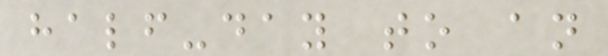half-day to an
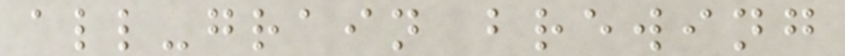all-grain brewing
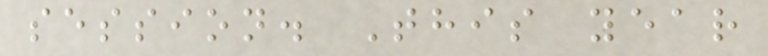session. This year
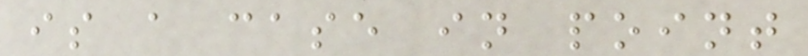is a case in point
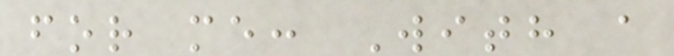for me: With a
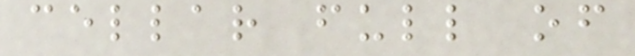cellar full of
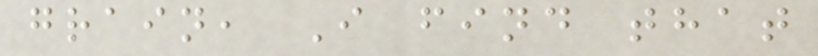grain, I find that
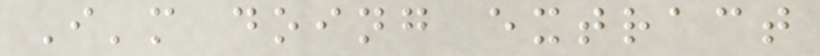I'm doing extract
